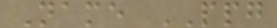Name PPG
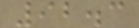92.3
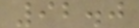92.0
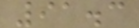91.3
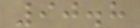90.8
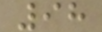98
